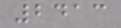2413
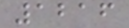1216
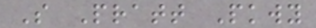S Pratt Pkwy
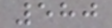580
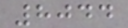8044
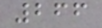266
